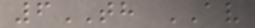6TH AV
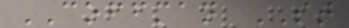COFFMAN ST
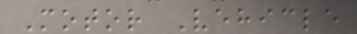Motor Vehicle
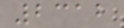2312
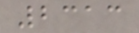2313
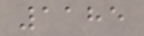1185
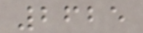2625
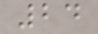24
